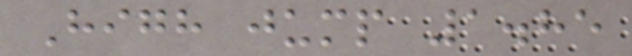High jump 1.85
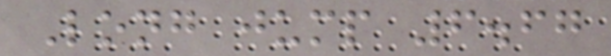Long jump 6.67
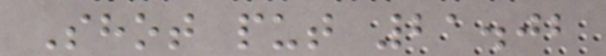Shot put 21.02
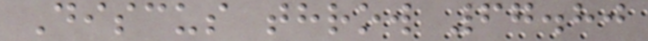Discus throw 67.80
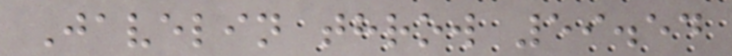Javelin throw 59.54
